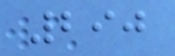290
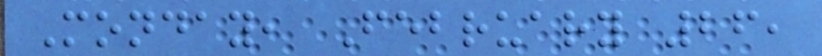Monday, February 26,
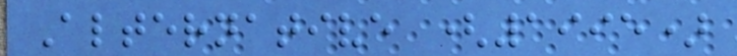Alternative (1995)
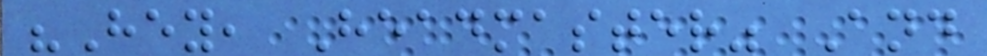"Hey, Headmaster" And
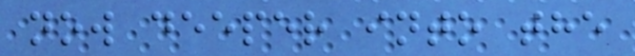now deeper into the
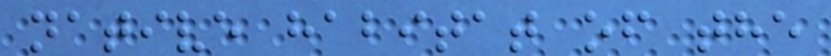native habitat of the
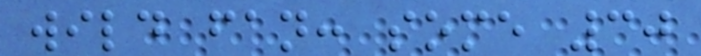wild fan: some 30
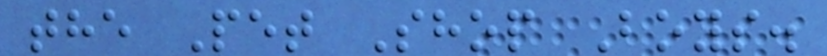the Pet Shop Boys.
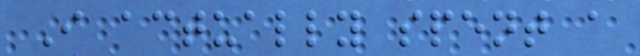I actually spent a
